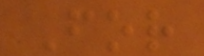For
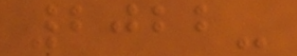2022-
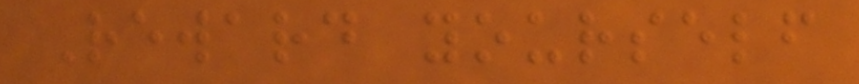Reward yourself
